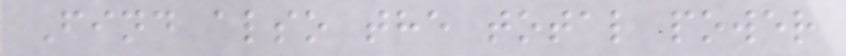Find also the total power
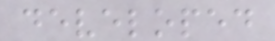developed
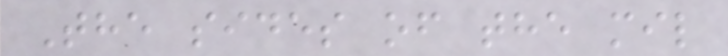The sides of the mil
